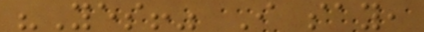"Yes!" I say,
